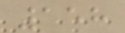158
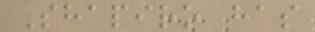Shapiro has
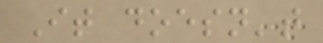It doesn't
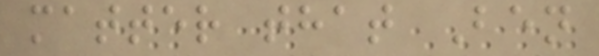matter that Ben
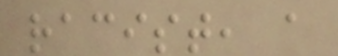racist, a
